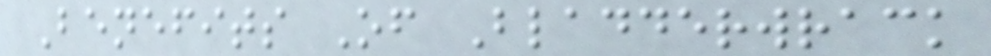Benefits Of Bladderwrack
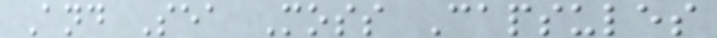And Sea Moss Capsules
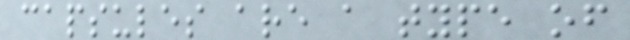capsules are a type of
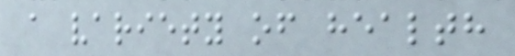a variety of health
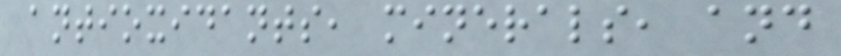antioxidants, minerals, and
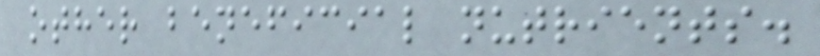other beneficial nutrients.
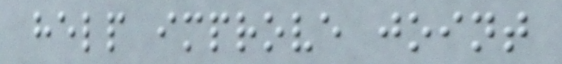help improve joint
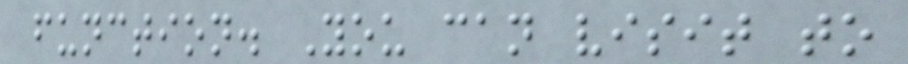function. You can visit to
